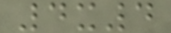4x4
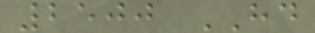2500 HD
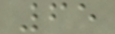65
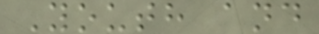Youth and
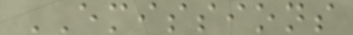EMISSIONS
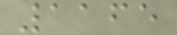1165
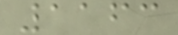1163
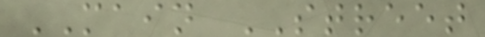MAIN STREET
